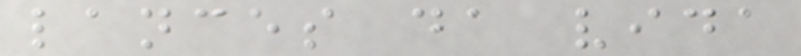lances da vida
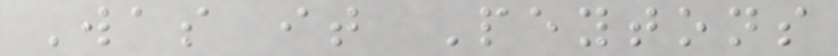Was it Peytons
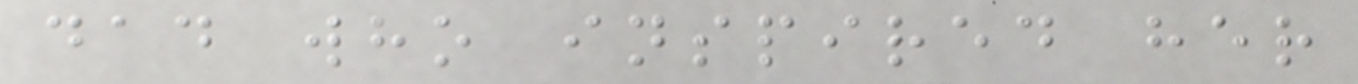dad who inspired her
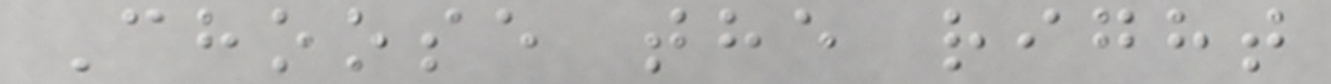Choose the right
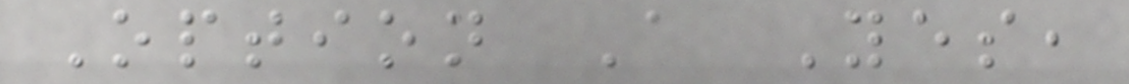Option A Yes,
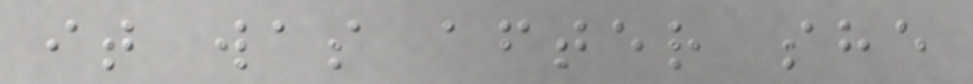it was after she
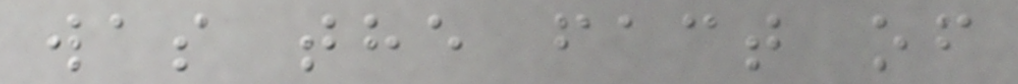was the fact of
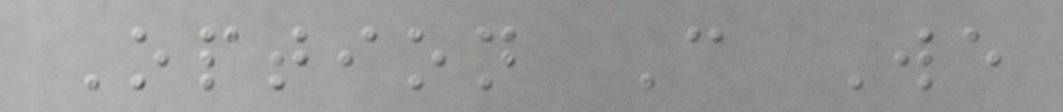Option C We
